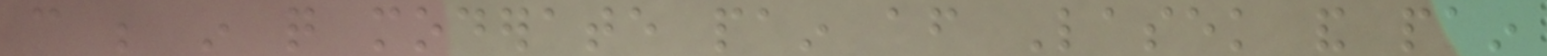can be in quite moderate pain after Lasek and pain
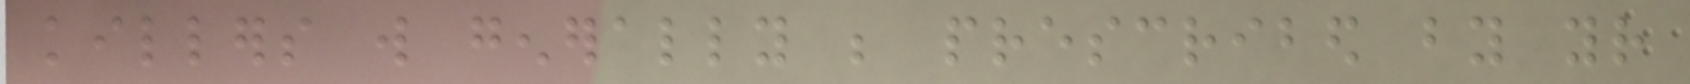killers will generally be prescribed by your
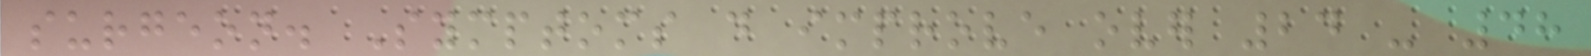surgeon. Symptoms do improve over 24 - 48
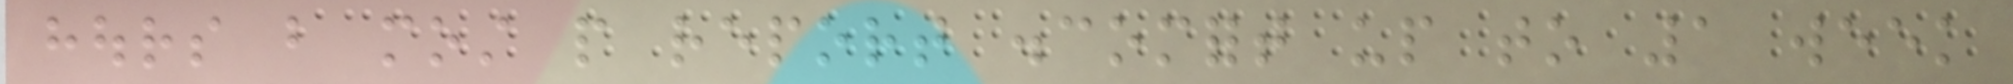hours but most people report discomfort up to 1 week
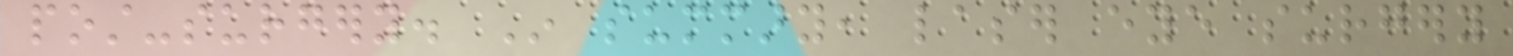post-surgery. In summary, laser eye surgery
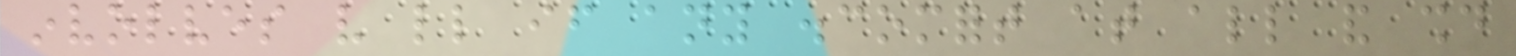involves very little if any discomfort at all and should
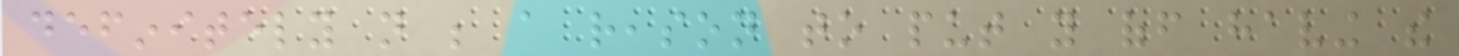definitely not be a reason to put you off having the
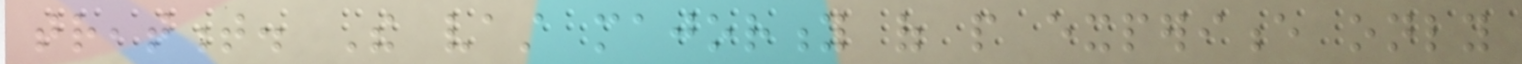treatment. The vast majority of people experience only
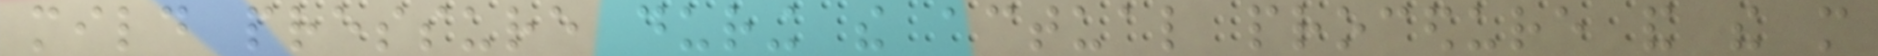mild pressure during the actual procedure and the more
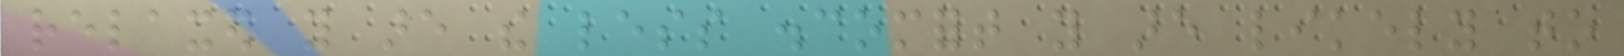relaxed you are the less discomfort you are likely to
